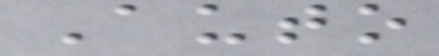Auto
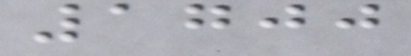1700
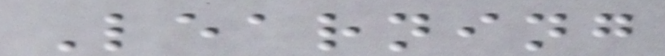Learning
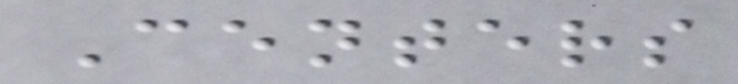Centers
